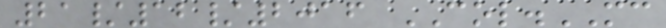21/12/2016 COL.MC
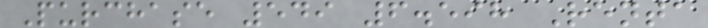Purchase 549 6.598 Renta
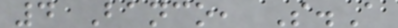4 Banco, S.A
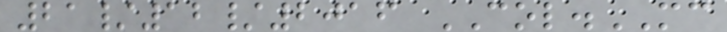21/12/2016 COL.MC
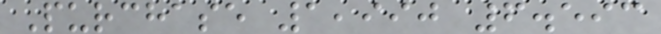Purchase 1,990 6.593
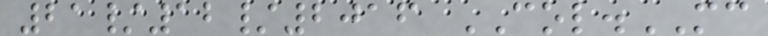21/12/2016 COL.MC
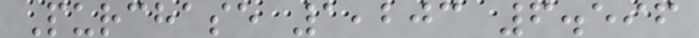Purchase 1,203 6.596
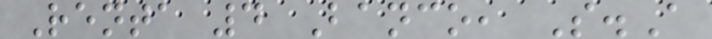Renta 4 Banco, S.A
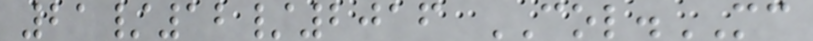21/12/2016 COL.MC
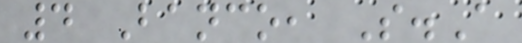4 Banco, S.A
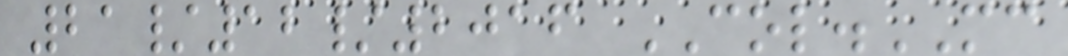21/12/2016 COL.MC
